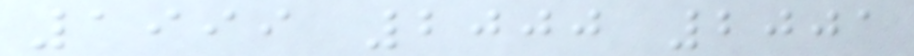1999 2000 2001
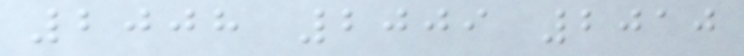2008 2009 2010
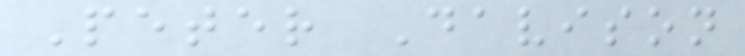Peter Davison
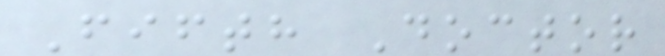Fifth Doctor
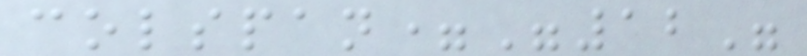colspan="12"
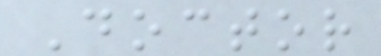Doctor
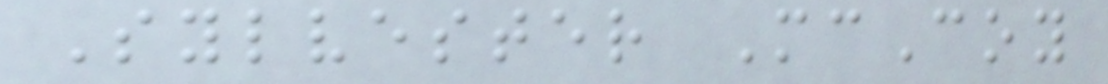Sylvester McCoy
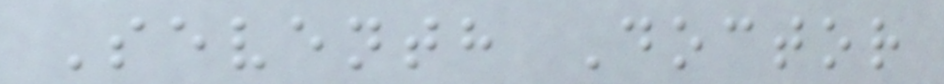Seventh Doctor
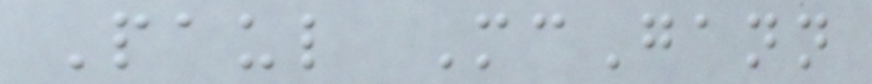Paul McGann
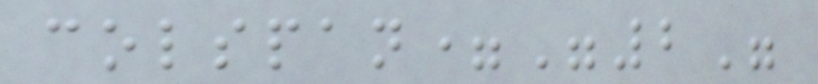colspan="2"
